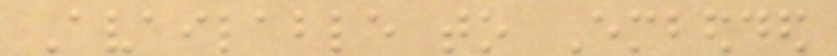Available to Embedded
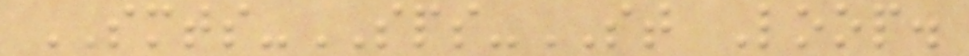SMTS-SPS-ST Loop.
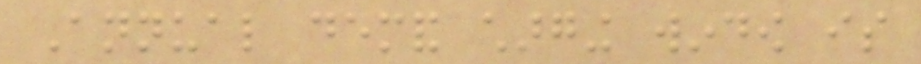Annual demand charging window is
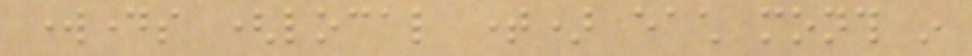workdays (local time) each month in
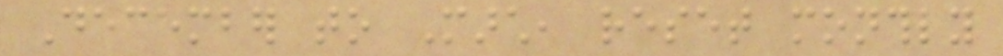December to March, reset monthly
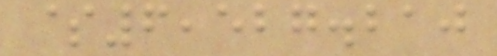$6,527.210
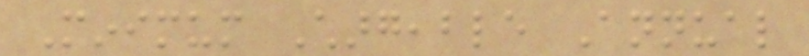Minimum Chargeable Annual
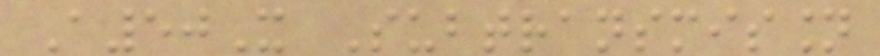A50X Subtransmission
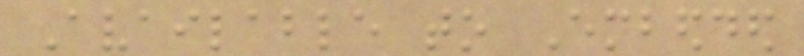Available to Embedded
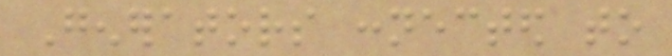Generators connected to
